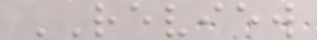REVIEW
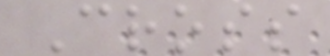Cross
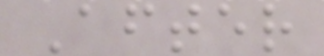After
